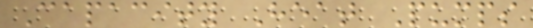Capacity Heat Pumps
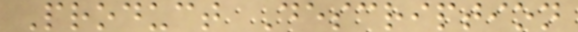Product Description
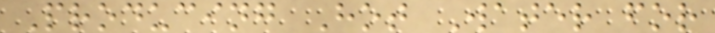Producing Hot Water for
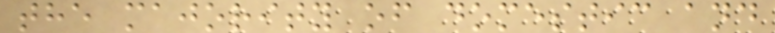the majority of domestic and
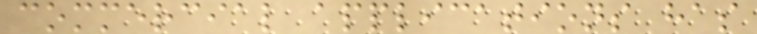commercial applications has
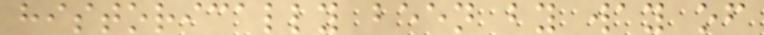historically been by way of
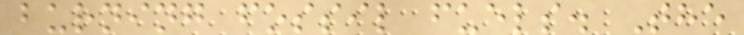burning fossil fuels. The
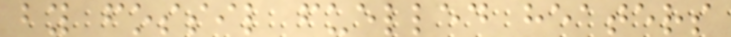by fossil fuelled heaters
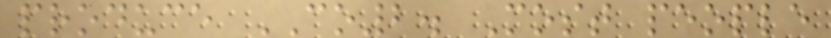produce CO2. Most people
